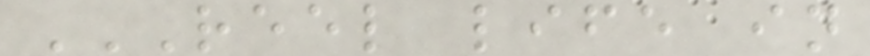REEL LIFE IN
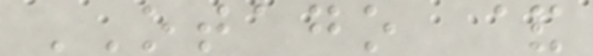OTAGO &
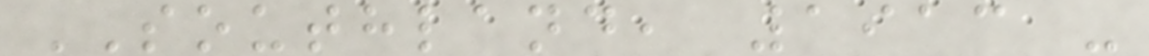SOUTHLAND, 1913 -
